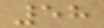58
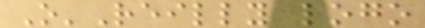O'Reilly logo
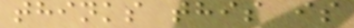thinks this is
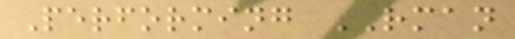Performing RMAN
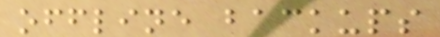offline backups
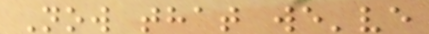Now that we've
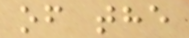of the
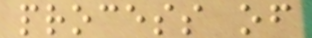process of
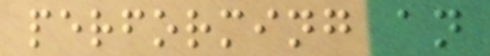performing an
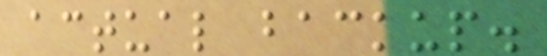actual backup.
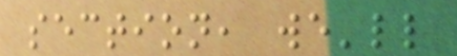section, we'll
